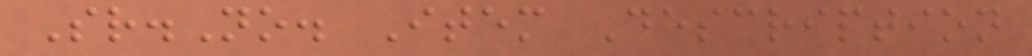Sr.No. Item Description
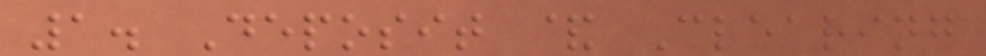1. Deposit & Clearing
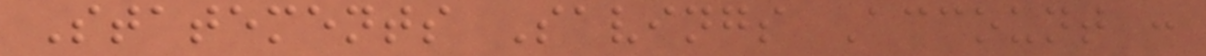Statements Savings Account :
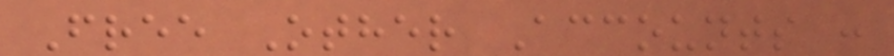Free Other Accounts :
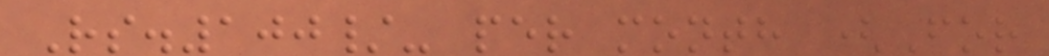Rs.100/- per month (For
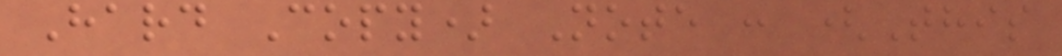Hard Copy) Note : (This
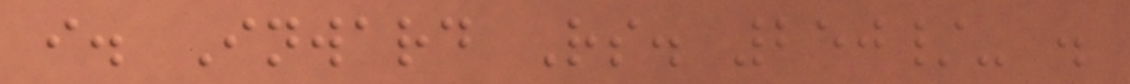i. Inward Rs. 250/- .
